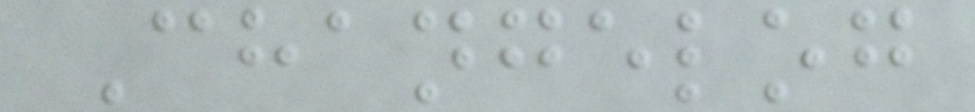Changelog
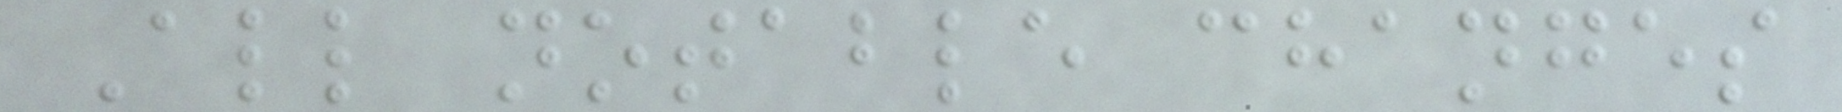All notable changes
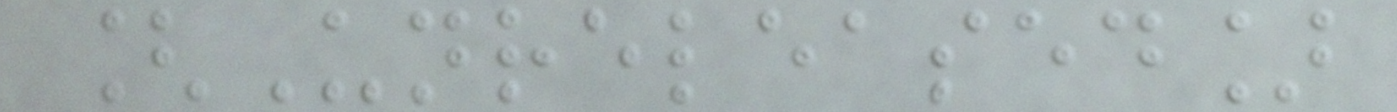[Unreleased]
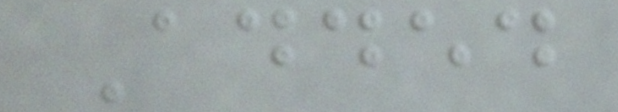Added
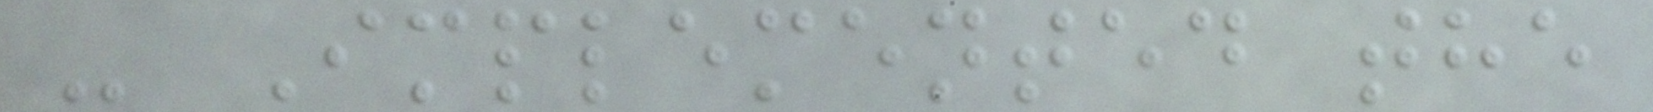- Implemented the
